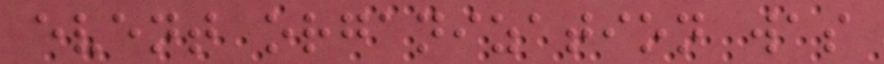event organization was
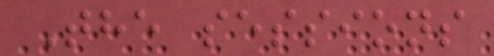The sessions
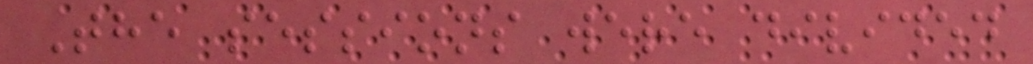The sessions were divided
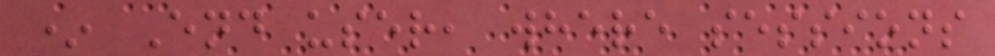* End user, where sessions
